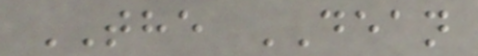THE DEAN
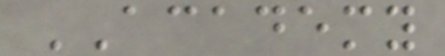ACADEMY
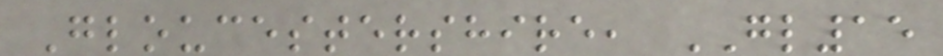Gloucestershire, GL15
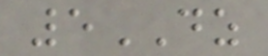5DZ
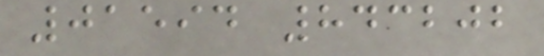01594 843202
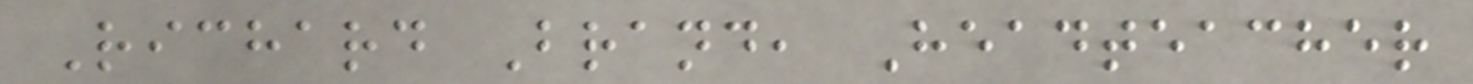Richard Brand, Headteacher
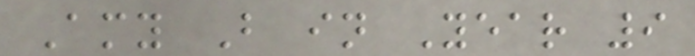Amy B in Year 9
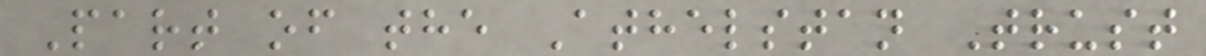Part of the Athelstan Trust
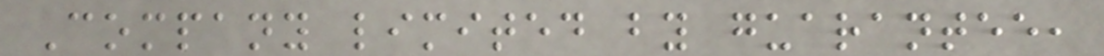Company limited by guarantee,
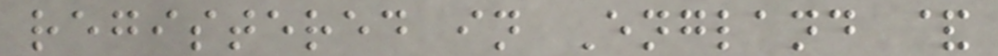registered in England &
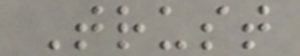Trust
